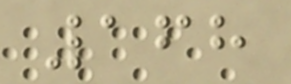168
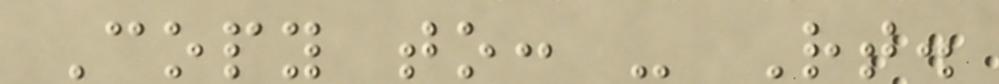Copy to: - Rt.
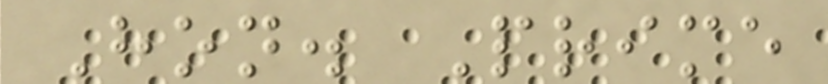Hon. Prime
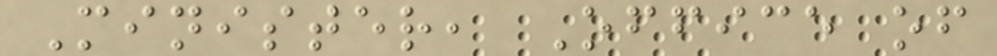Minister, Office of
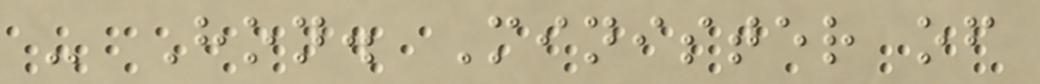- Hon. Minister of
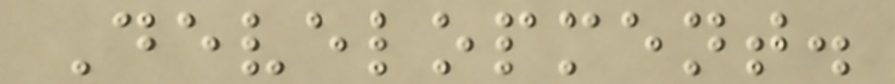Development.
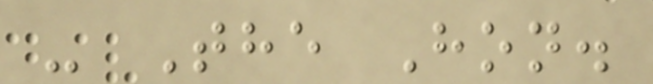- The Hon.
